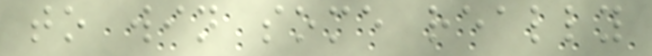to win some really
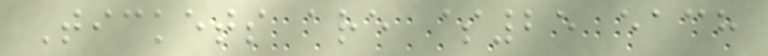Tickets are $25 each
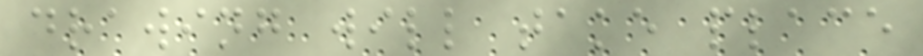drawing will take place
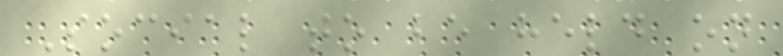Social to be held on
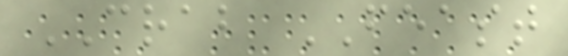CRAB FEAST
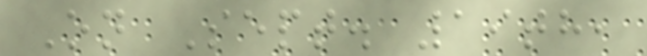On Sept. 19th,
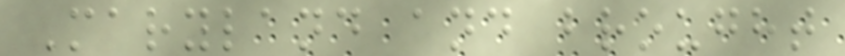Maryland and brought
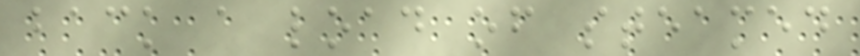back a load of steamed
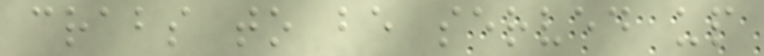crabs to be served up
